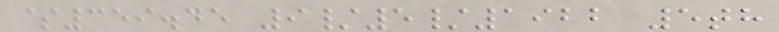$359.45 9/5/1922 5th
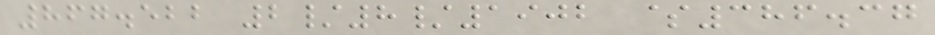867.522 2/8/1902 $386.37
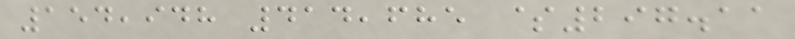154,948 414,685 $297.11
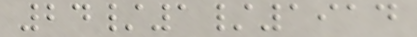24/1/1914
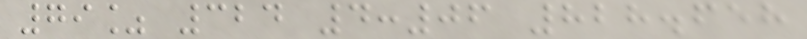79% 324 4:06 828.658
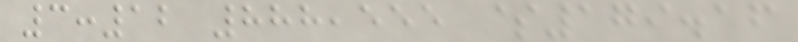3:12 888,555 $179.16
